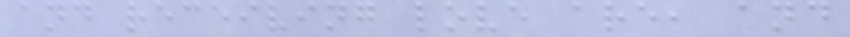and receiving love are, and
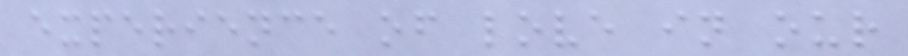experience of love in our
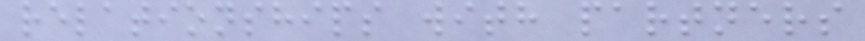relationships with partners
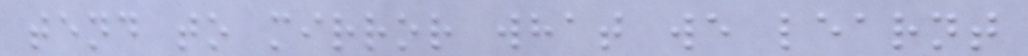tend to mirror what we learnt
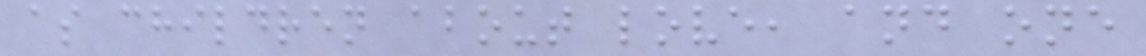as children about love, and one
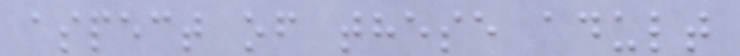aspect of these adult
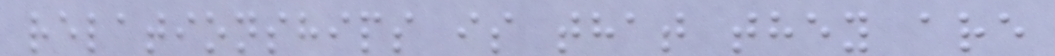relationships is that they are
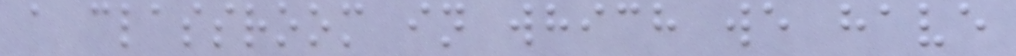a classroom in which we have
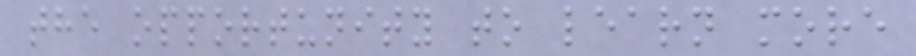the opportunity to learn more
